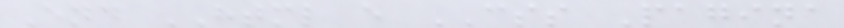End HTML e CSS Pagina
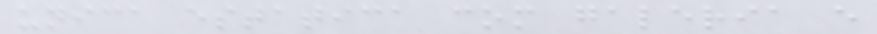unica estatica com galeria e
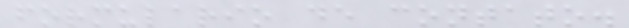formulario de contato.
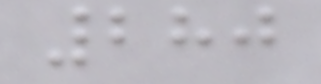280
